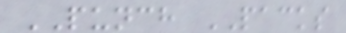PUNCH PACKS
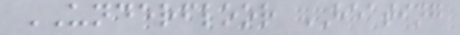UNDERFLOOR HEATING
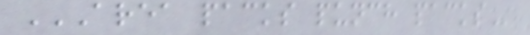AREA PACKS PUNCH PACKS
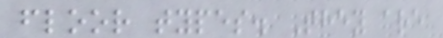floor types. They are
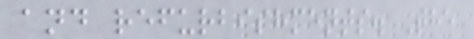and refurbishments. The
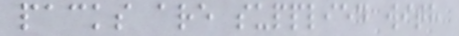packs are supplied with
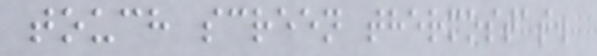touch screen thermostat.
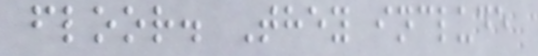floor. They include
